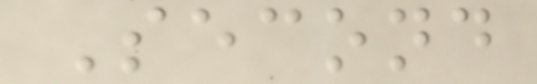Second
